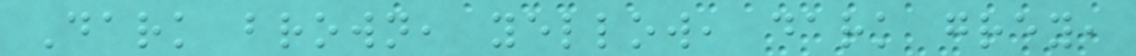Dark brown, yellow, dark grey,
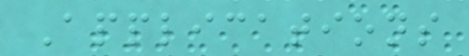Applications
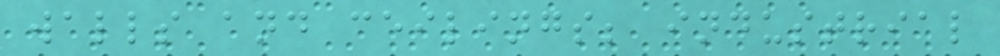walls and ceilings; industrial
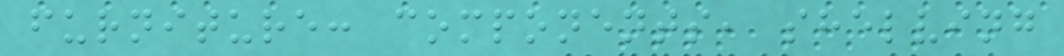furniture: components, shelving
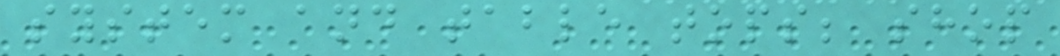system and table tops; shop
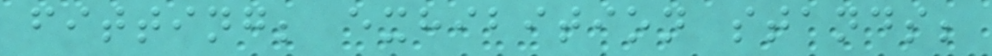fitting; exhibition stands;
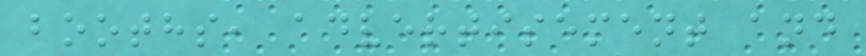booths, advertisement and
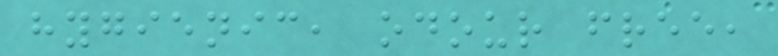hygienic, odour free,
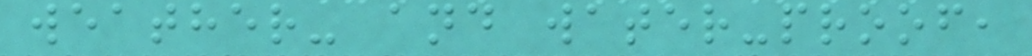weather- and water-proof,
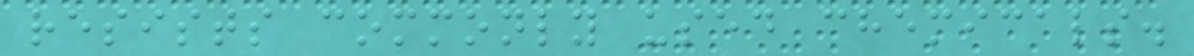resists commonly used chemicals.
